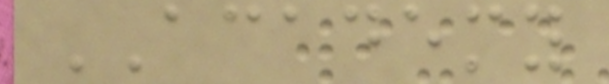ACADEMY
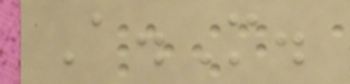A.M.
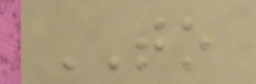TO
